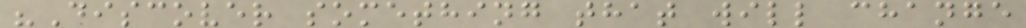"Discover something that will change
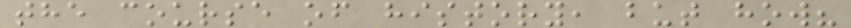the course of history, but how?
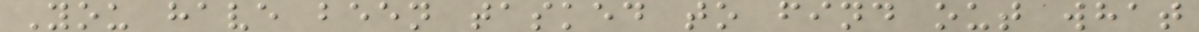You have been tasked to find out what
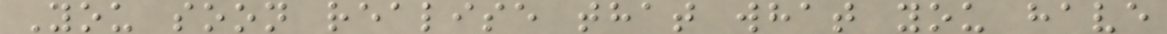You soon realise that what you have
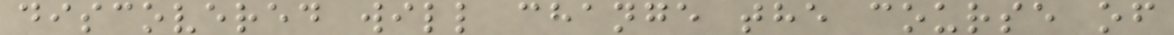discovered will change the course of
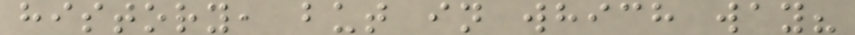history, but in which way?
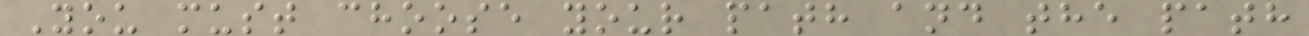You must choose your path and the path
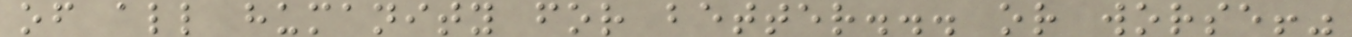of all humanity for better... or worse!"
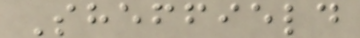Sheffield
